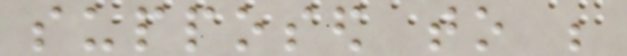supposed to be
